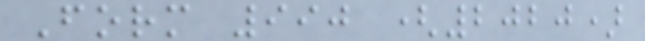Form 990 (2020)
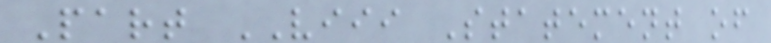Part VIII Statement of
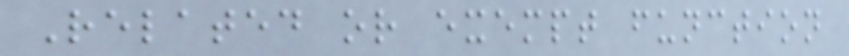Related or exempt function
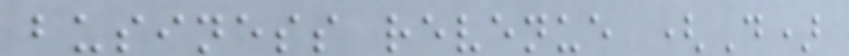business revenue (D)
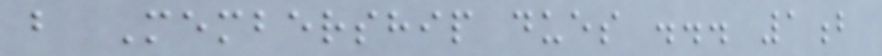b Membership dues ... 1b
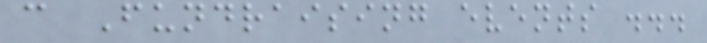c Fundraising events ...
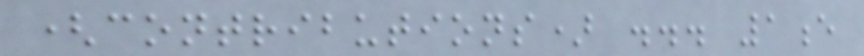(contributions) ... 1e
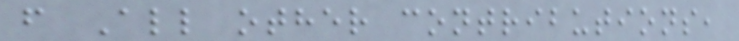f All other contributions,
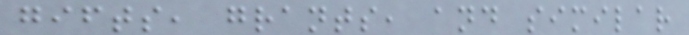gifts, grants, and similar
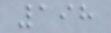198
